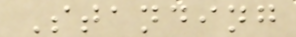Standing
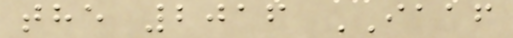the 2016 IAAF
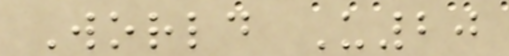World U20
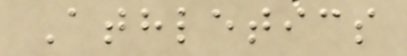Athletics
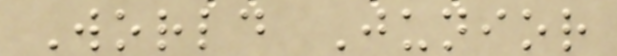World Junior
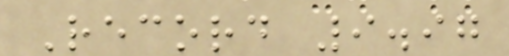Record 9.97
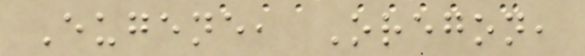Eugene, Oregon,
